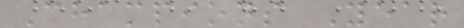Champions Year
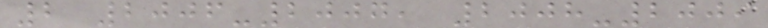2 2006-2007, 2008-2009
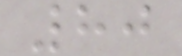80
